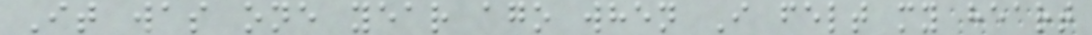It was one year ago when I felt my heart
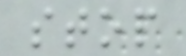stop
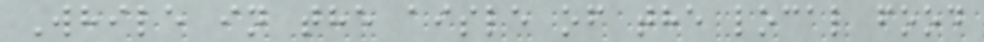While in the aisle of the local food
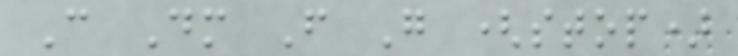C Dm F G (stop)
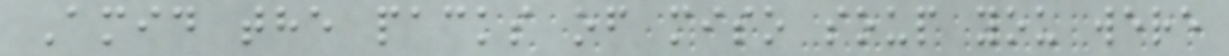Amid the packs of miso soup you were
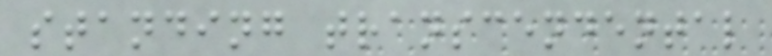standing transcendental
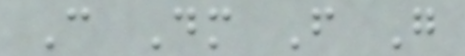C Dm F G
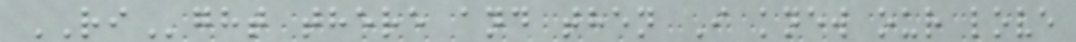RIght there and then I knew our love
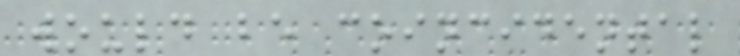would be coincidental
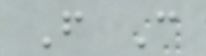F C
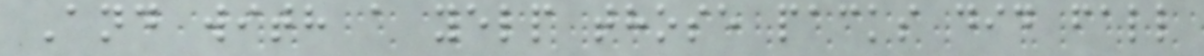And with a yelp those packs did fall
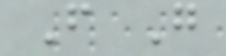F G
